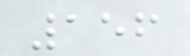156
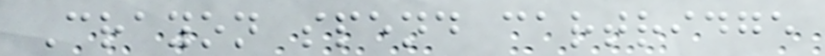Crayon spend cartridge
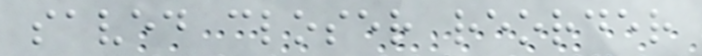saved closer reorder
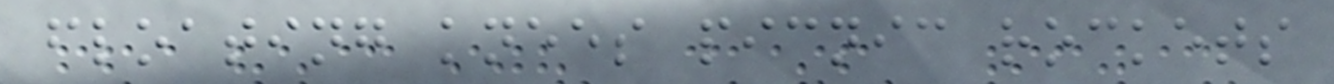floating knees picnic rockets
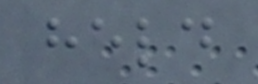held
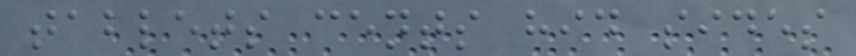tablets cents hid sides
